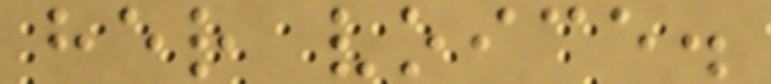her voice.
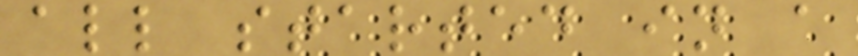all started in a
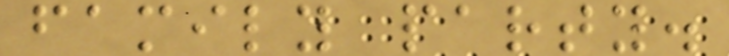family party.
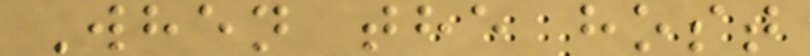When the host
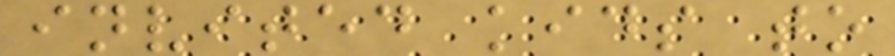invited kids to
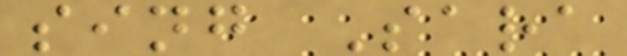sing Sara
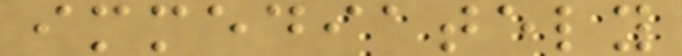immediately
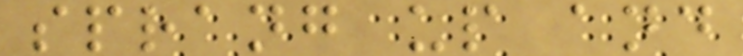sprang up and
